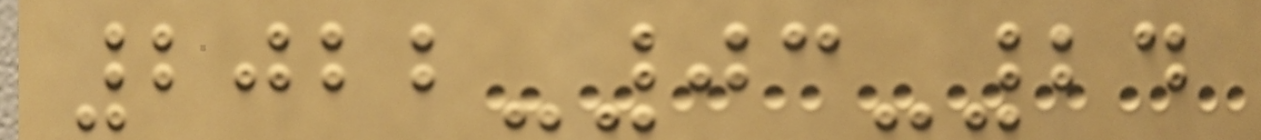2022-03-24
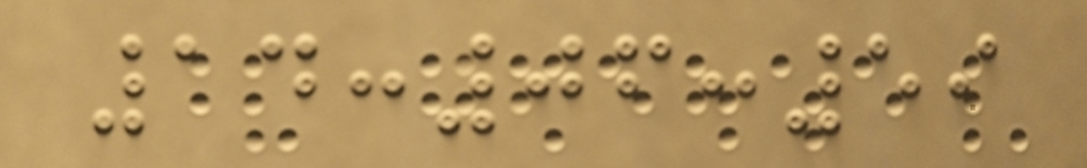14:06:59
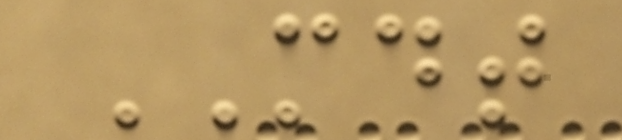MDT
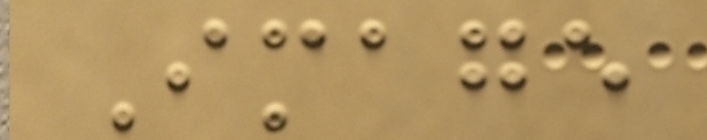Image
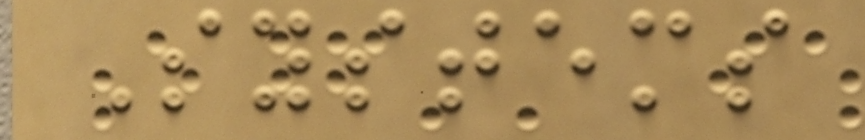Systems
